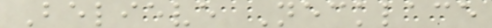Believe Necklace
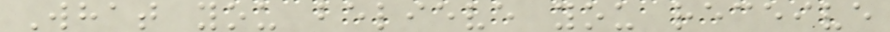What you believe you receive
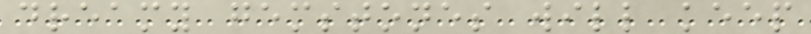dreamy gemstones will keep
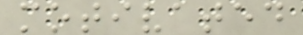motivated
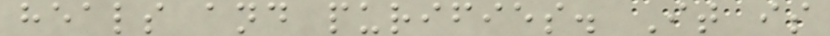heals and purifies. It is
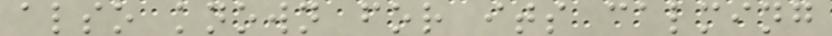also known for its calming
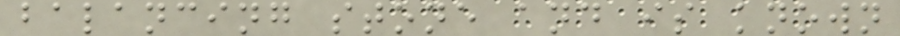balancing stone and is known
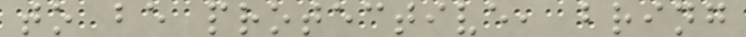to be protective, bring
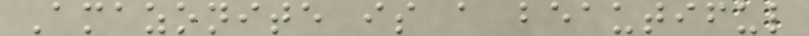Amazonite is a beautiful
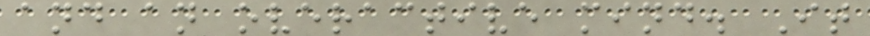and an overactive mind. It
